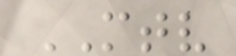MTV
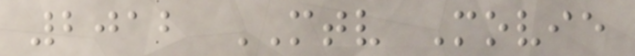2012 MTV Movie
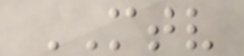MTV
